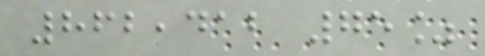862,412 75%
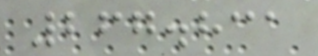267.831
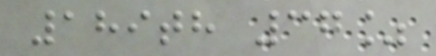189th 37%
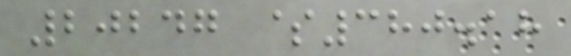20247 $380.18
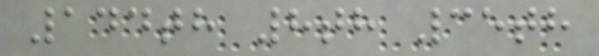144th 8th 35th
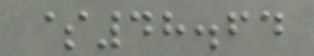$48.64
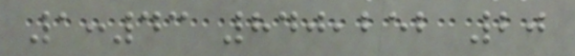1:43 840,252 20
